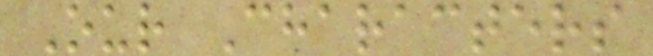Our Characters
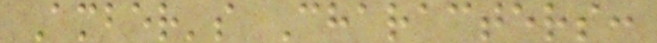Amber's Characters:
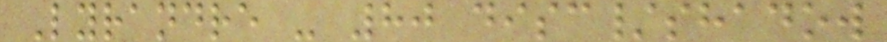Lyrandre - 80 disc/shadow
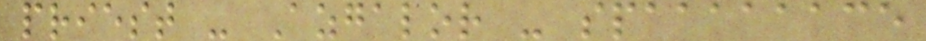priest - Azgalor - spaaaaaace
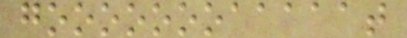goooooooaaaaat
